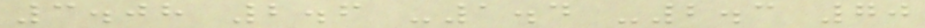3.08 2.6 -1.4 -2.3 70
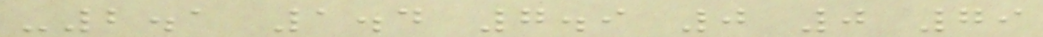-2.1 1.4 7.9 0 0 79
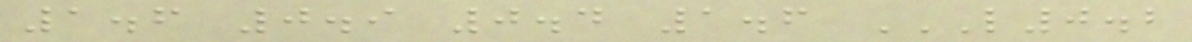1.6 0.9 0.4 1.6 L0.2
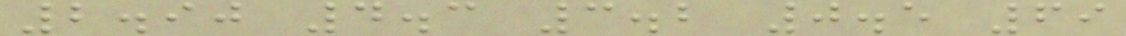2.90 4.3 3.2 0.5 69
